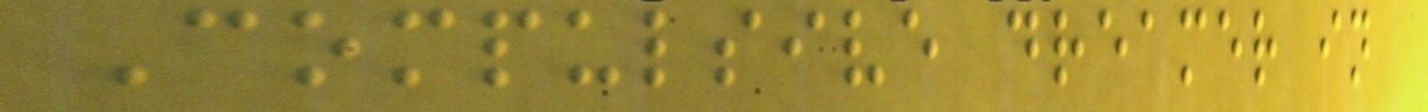Compulsive dreamer in
